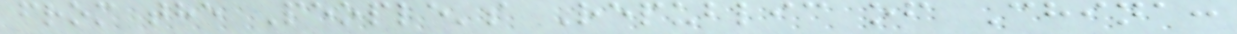from the People's Republic of China:
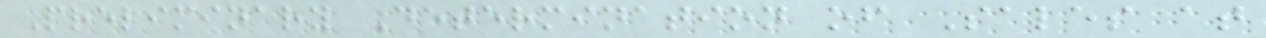Preliminary Determination of Sales at
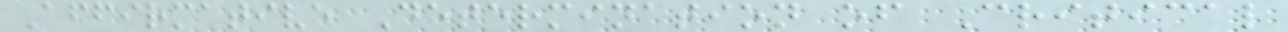Affirmative Determination of Critical
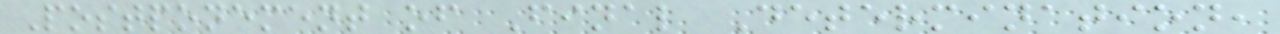Postponement of Final Determination,
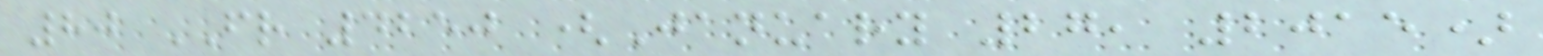80 FR 4250 (January 27, 2015)
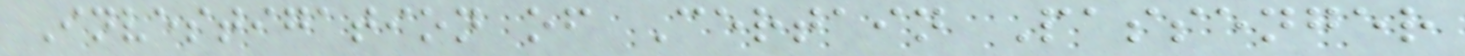Investigation of Certain Passenger
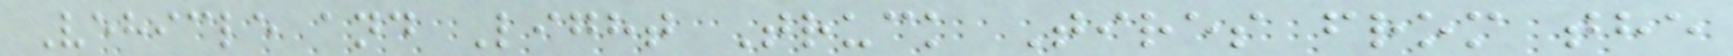Vehicle and Light Truck Tires from the
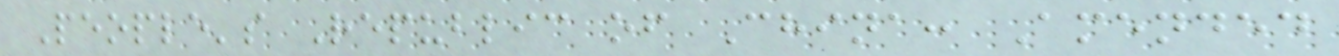People's Republic of China: Amended
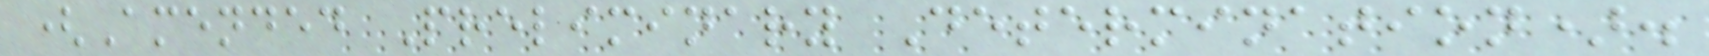(Amended Preliminary Determination).
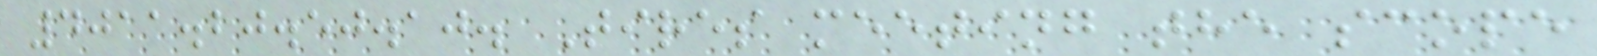4011.20.50.10. Tires meeting the scope
